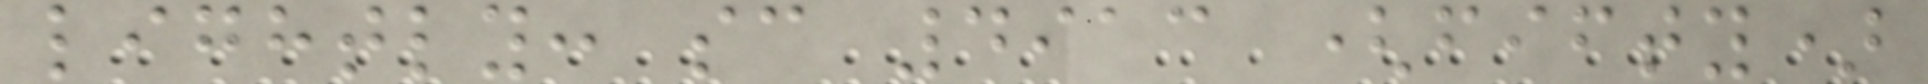lightly: sc 4913 (fifty)
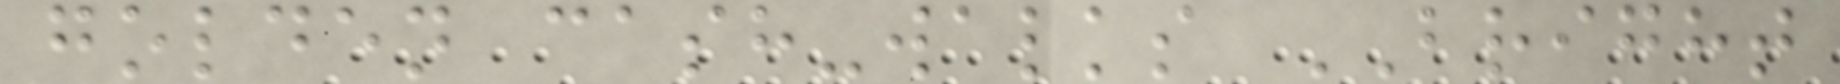golden cash-walks BRIGHT
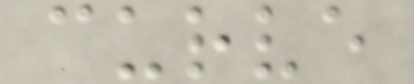curve
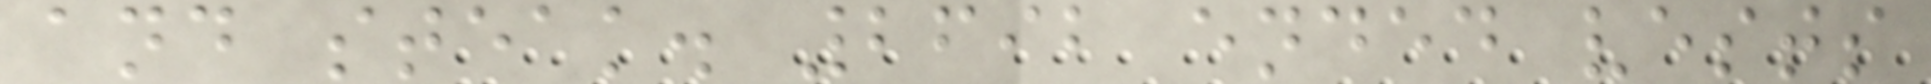and steak. 2692 ended vests
